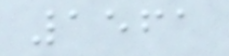1561
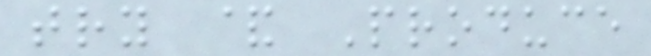try & Produce
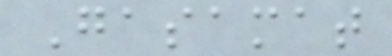Gasamat
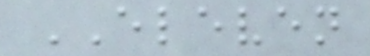ELEVEN
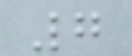7
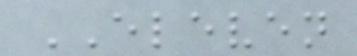ELEVEN
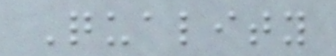Quality
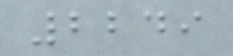2249
